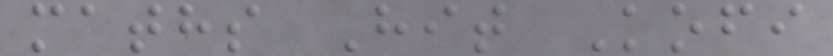maths Hit Kofi
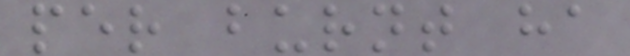per burnt ha
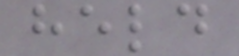held
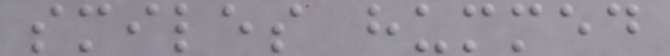smiles hummed
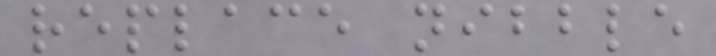replace nibble
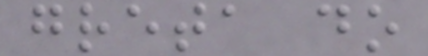greta do
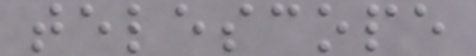telescope
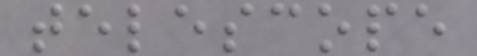telescope
